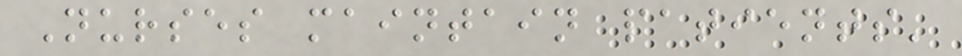Nurses maintain patients'
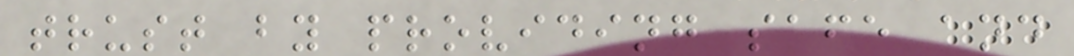trust by providing safe and
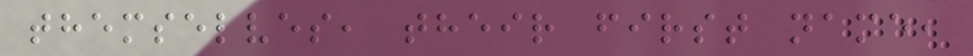themselves, their first name,
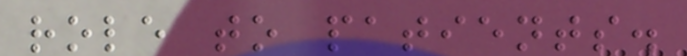role to patients.
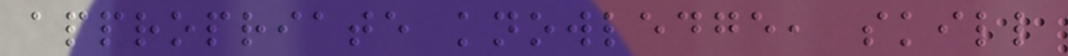appropriate knowledge, skill
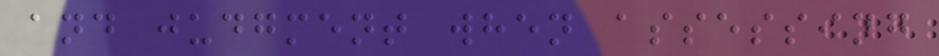and judgment when assessing
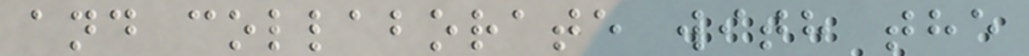and collaborate with the
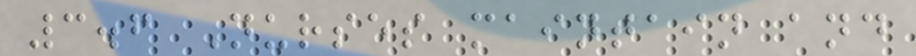3.6 Nurses maintain and
